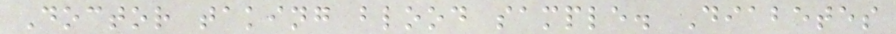Doctor taking blood sample. Diabetes
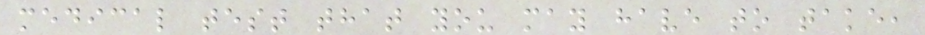medical test that you may have to take,
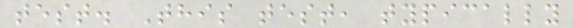test. This test, typically
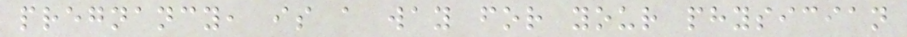pregnancy, is a way for your physician
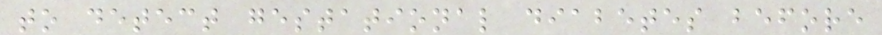to detect gestational diabetes before
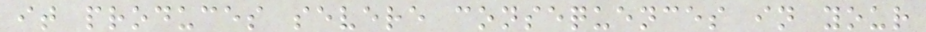it produces severe consequences in your
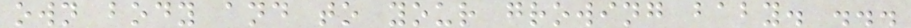own body and to your growing baby. ...
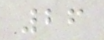26
